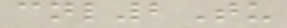cnl2Tu
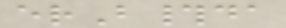erB#da
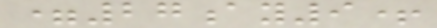=27ay9+
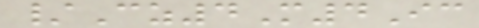/Cz4M4Ic
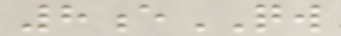8eQW
